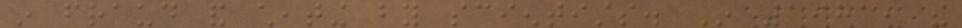in fraud and cheating by scientists. In 1981, the
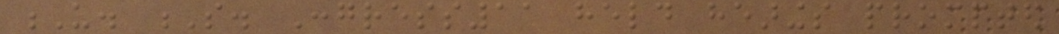U. S. Congress11 held hearings prompted
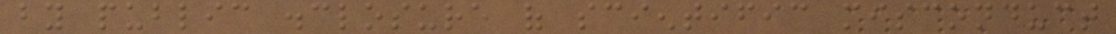by public disclosure of scientific misconduct
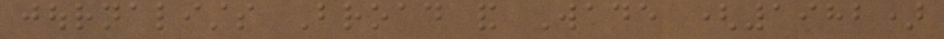journalists Broad and Wade (1982)
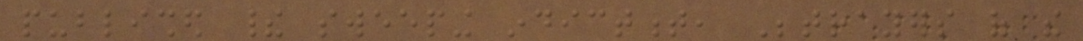published their sweeping indictment, Betrayers of the
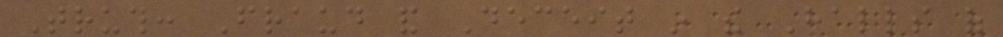Truth: Fraud and Deceit in the Halls of
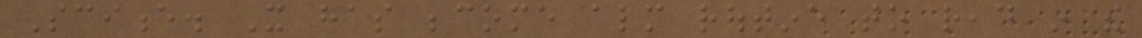Science. It has become almost routine to read in the
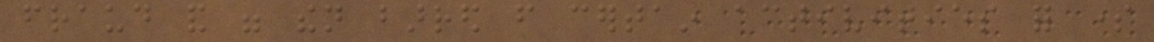fraud and were then barred from certain activities for some
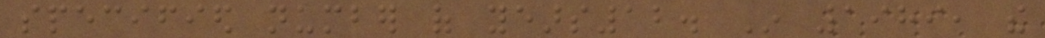specified number of years12. In 1989, the
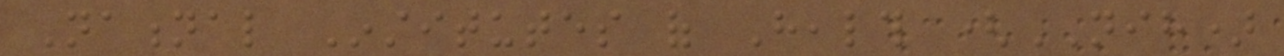National Institutes of Health (NIH)
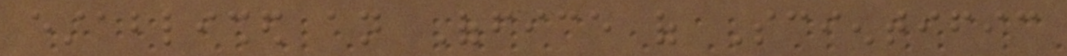established an Office of Scientific
